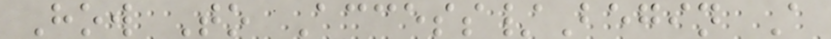How To Access/Begin A
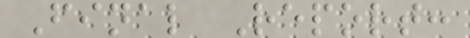Final Report:
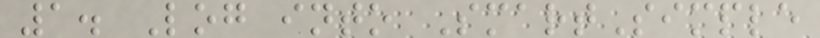1. Log into SmartSimple
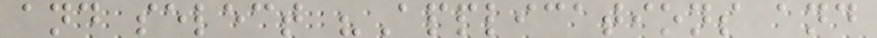and select "Applications and
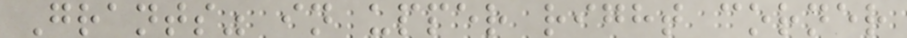Grants" in upper right corner
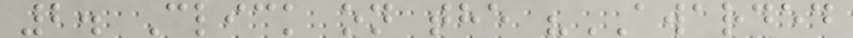2. Click on the "AWARDED
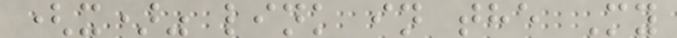(x)" link in the My
